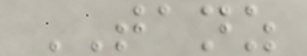TANZ
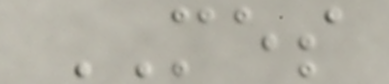MES
